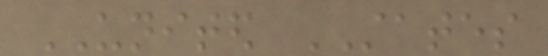UNITED STATES
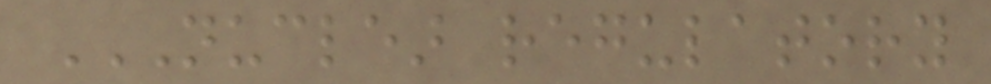NUCLEAR REGULATORY
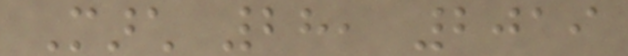March 28, 2019
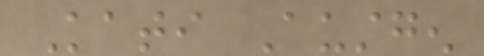Kati Austgen
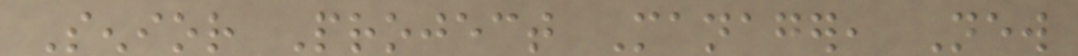Senior Project Manager, New
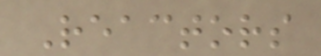Reactors
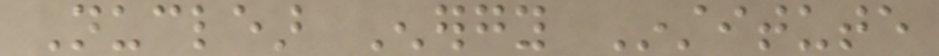Nuclear Energy Institute
